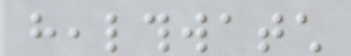healthwatch
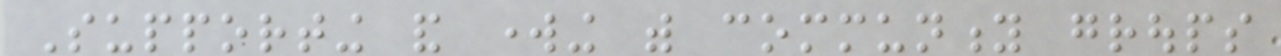Supporting and working with community groups
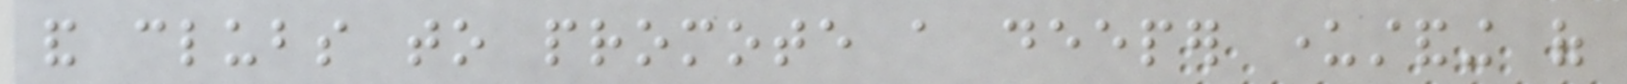and clubs to promote a deeper understanding of
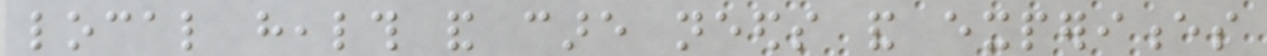local health and care needs and experiences
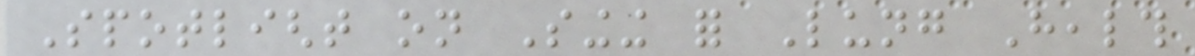Spotlight on Singing for Lung Health
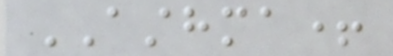ASTHMA+
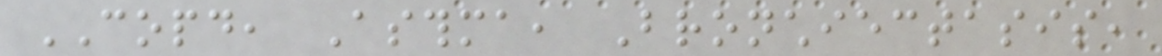COPD, Asthma, Bronchiectasis,
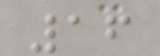16
